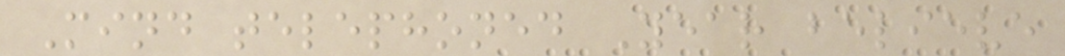Mind telephoned Year believe
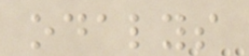odalys
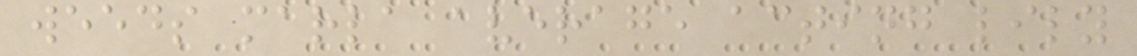weeds marla average acting lily
